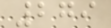279
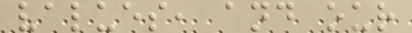values, and our
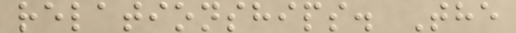relationships. The
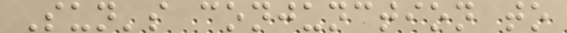Sun's conjunction to
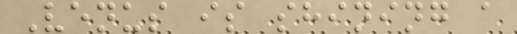Venus is shining a
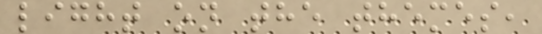light on the themes,
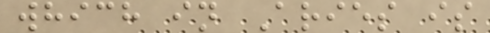which in Aries is
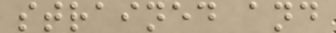strained and
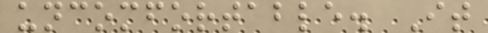uncomfortable. It
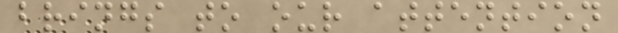brings to our attention
